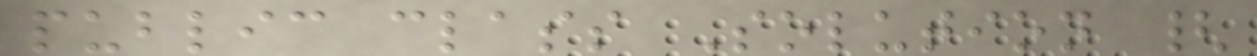public class Solution {
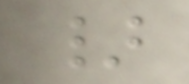}
